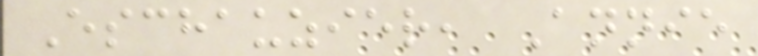Eschauzier, Annie
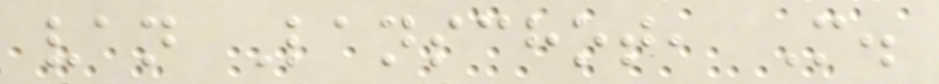van Lanschot, M.
